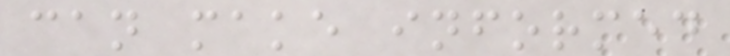can make informed
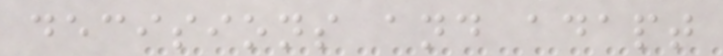decisions and adapt
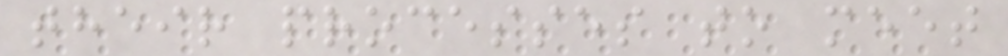their processes to meet
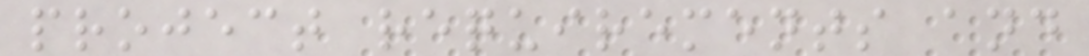project requirements and
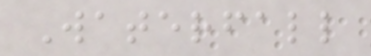Waterfall
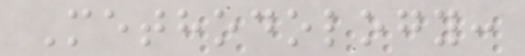Methodology:
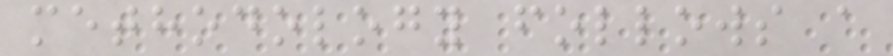methodology follows a
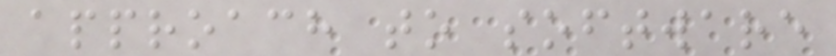approach to software
